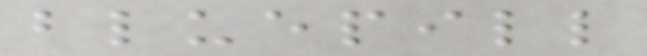bluepill
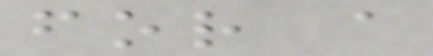for a
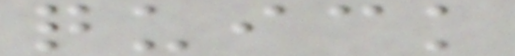quick
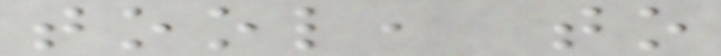tool, to
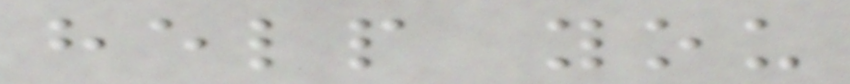help you
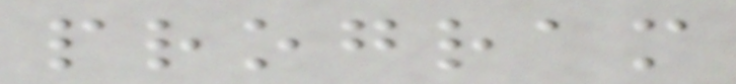program
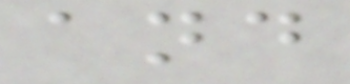and
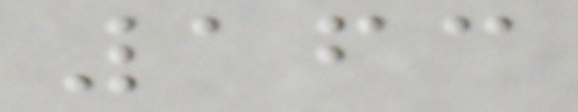163
